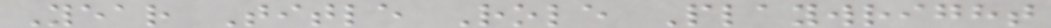Year Title Role Playwright
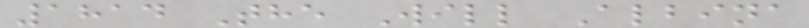1814 The Will Albina
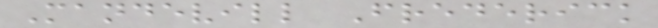Mandevill Frederick
